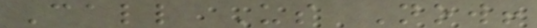Call Us Now!
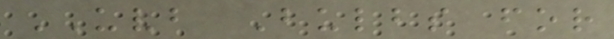UVB Bulbs for
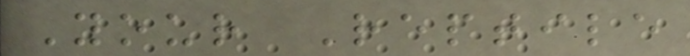Your Reptile
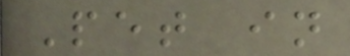Pet in
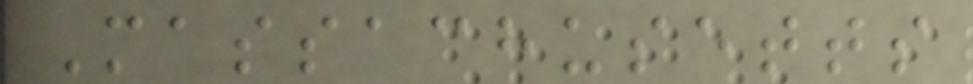Massachusetts
